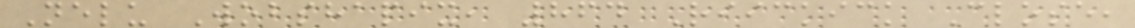Nelu Wobshapix, 864 Riickick Close,
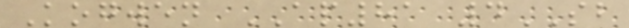Kogwen AP81 4SB
